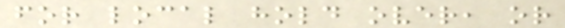for local hold over, or
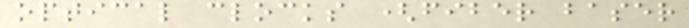optical clocks (fiber baser
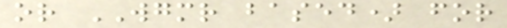or WGMR based) for
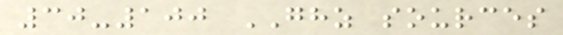30-100 GHZ sources
